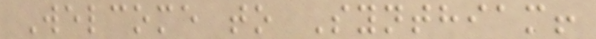Welcome to Synthiam!
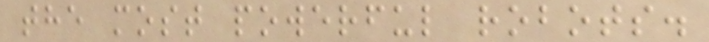the most powerful robots.
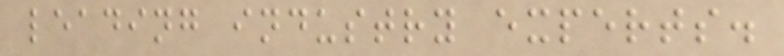leading industry experts.
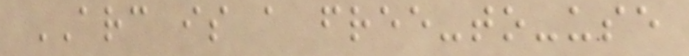ARC is a free-to-use
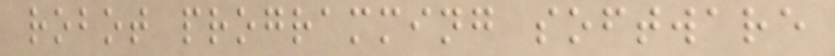robot programming software
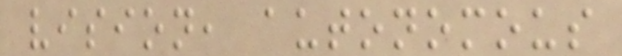vision, autonomous
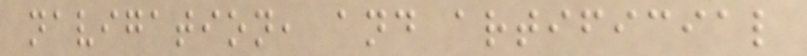navigation, and artificial
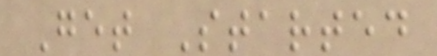Get Started
